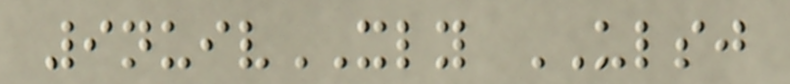9nuivXLY ULSJ
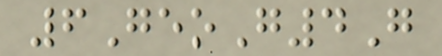6GeoG4G
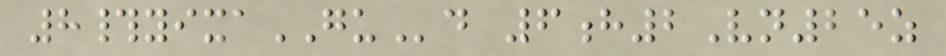8#yixaGUd 6h2Vn25z
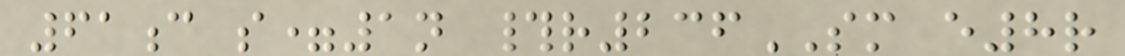61c s=1n #r236SM e8r
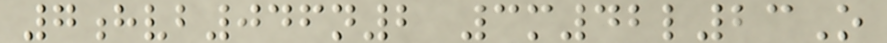7hvb046n2 3m42l23O
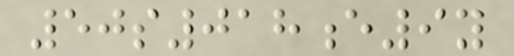50s018e9y
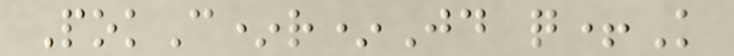PokC*r*Jd q+K
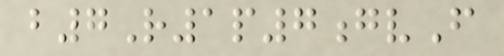b7R1p7gvF
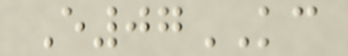E07KC
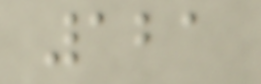121
